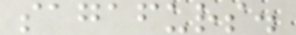sagafurs.
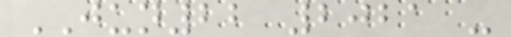JUN22 2021 -
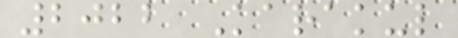2022 Karakul
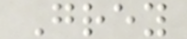Grey
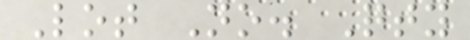Lot No. Qty
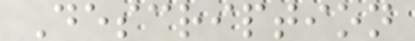Description
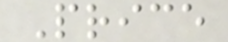Price
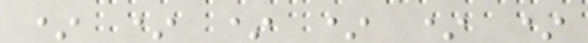* * * * * *
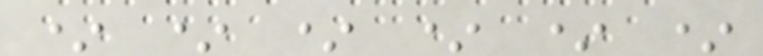* * * * * *
